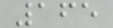165
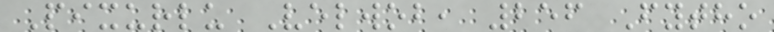Pixurlu Velwob, 256 Fytho
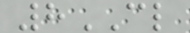8CL
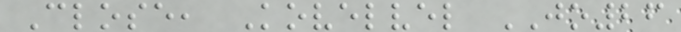Close, Kovelvel JO26
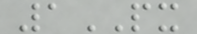1PX
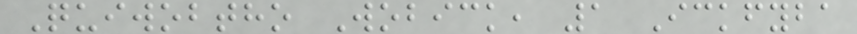Quiwobtho Wobick, 1 Ickfyba
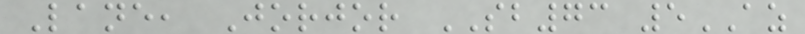Lane, Jorjor SB73 5AZ
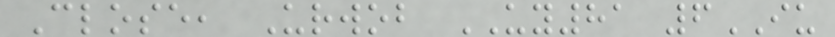Close, Urwob UY81 6IU
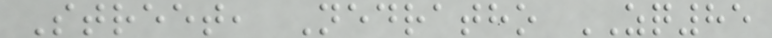Street, Nedratho ZQ85
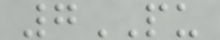7PU
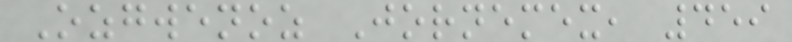Ozgwenoz Jornemex, 459
